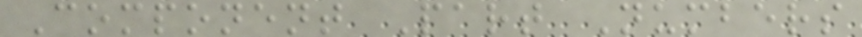Component Part Numbers
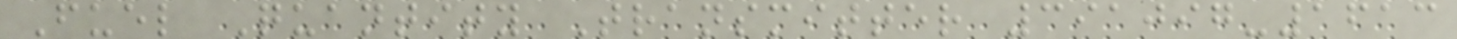Fuel Quantity Transmitter 391097-1613
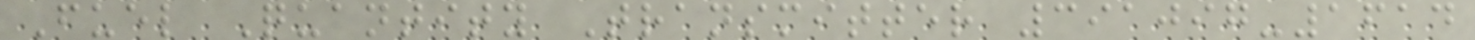Fuel Quantity Transmitter 391097-1614
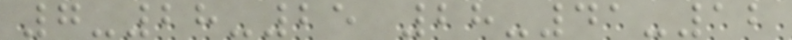7-28-25 28-41-12
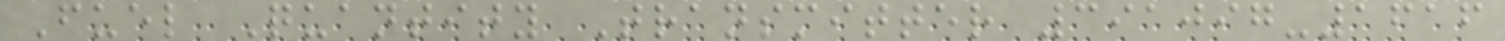Fuel Quantity Transmitter 391097-1616
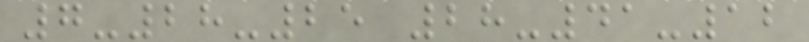7-28-25 28-41-12
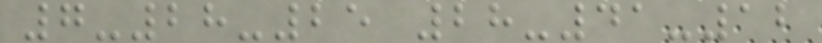7-28-25 28-41-12
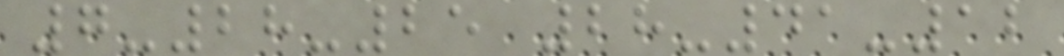7-28-25 28-41-12
